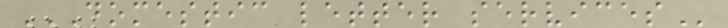DOMESTIC LETTER SERVICES
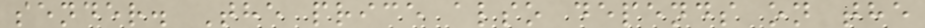sender. The price also depends on the
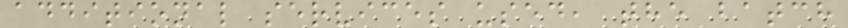additional services used, the batch
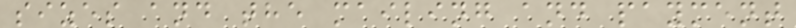sizes and the mailing and payment
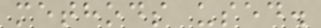methods used.
